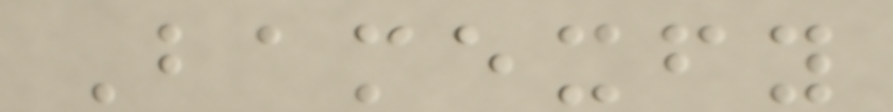Bamexfy
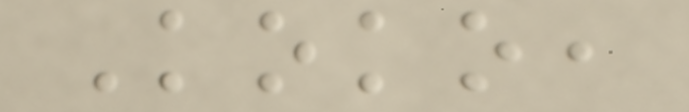Koko,
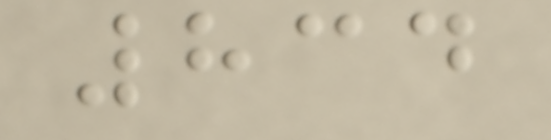834
